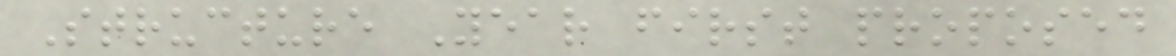Structure Year first proposed
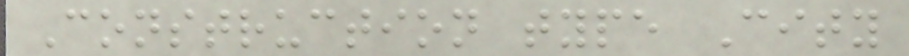Construction type City
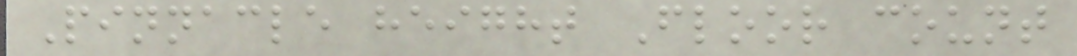Pinnacle height Floor count
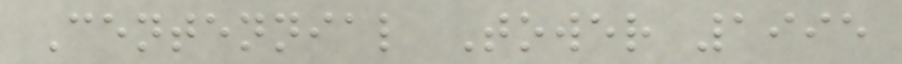Centennial Tower 1995
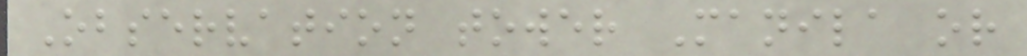Observation tower Manila or
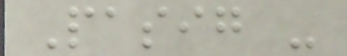Pasig -
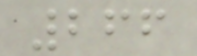266
